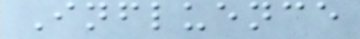Influence
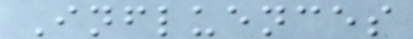Influences
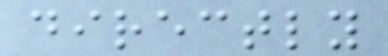directly
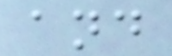and
